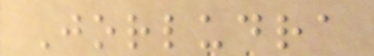Jorludra
